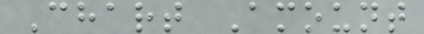Chart Amount
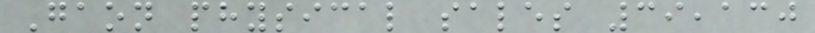Gaon physical sales 39,130
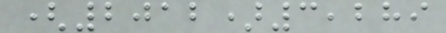(2012)3,289
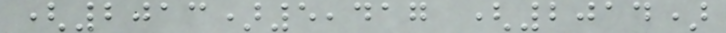(2013)5,417 (2014)
